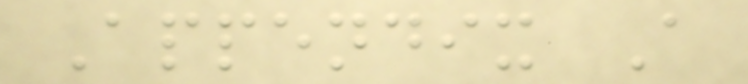Appendix A
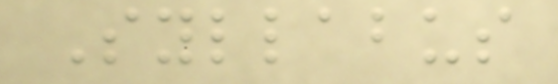Syllabus
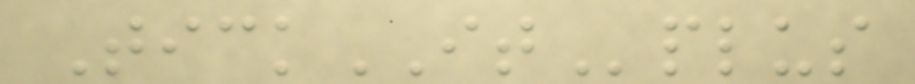TickITplus
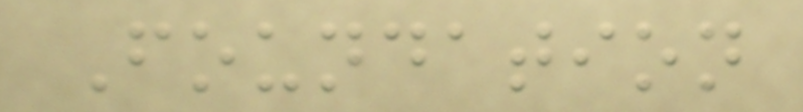Foundation
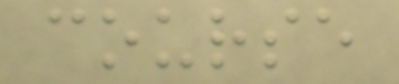course
